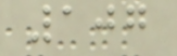107
